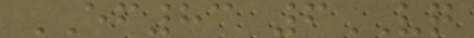EF83 6VQ
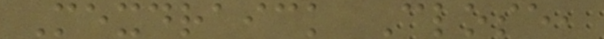Mexdraick Close,
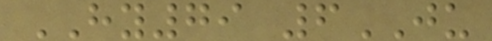HY79 6JU
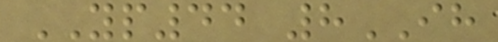YP44 8IH
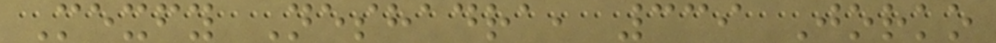Mexfy Neshadra, 339 Jorko
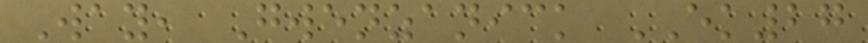Way, Gwenzanick EK27
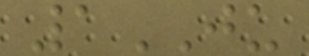1JU
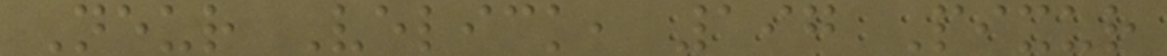Neur Velick, 197 Pixur
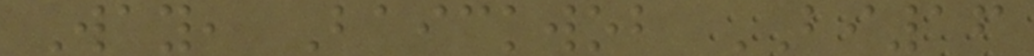Way, Baickwob BI16
